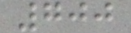700
